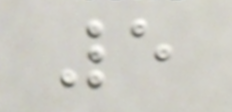5
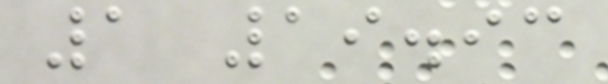1 19.93
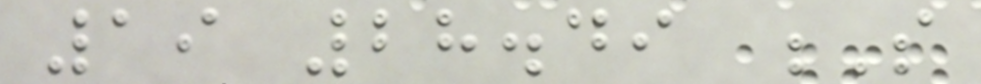19 28.49 S
